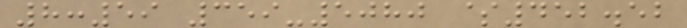8:59 359-5080 $452.52
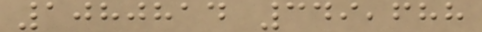1080814 349,688
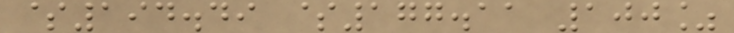$194.49 $177.11 100%
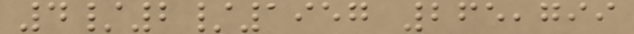4/2/1957 265,799
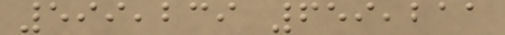599,239 659,211
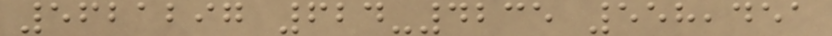5621297 624-4235 558,451
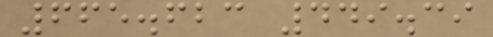665.623 449.39
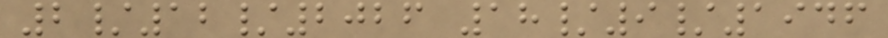2/12/2026 18/9/1946
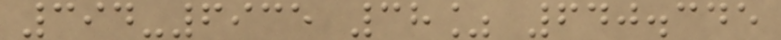394-6935 38% 640.345
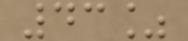43%
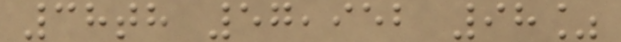38th 57,952 98%
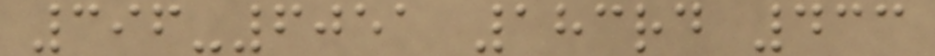396-6051 183rd 433
